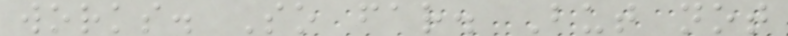works. So far. But not
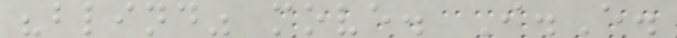"blind" move. I.E.
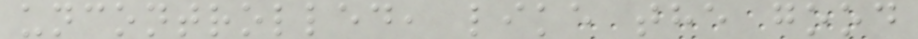uncontrolled, like the good
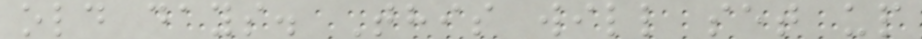old days. This will set up
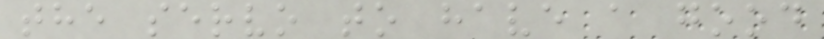the servo to have a good
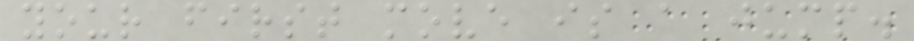your first move is a jump.
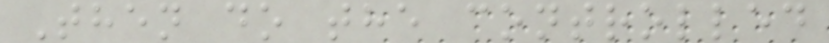Then do the controlled
